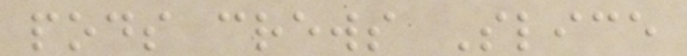pods crews Slice
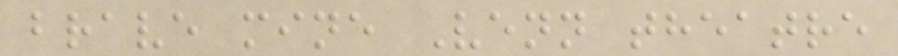brave mine Venn theatre
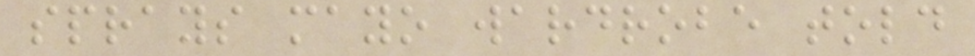sprays mayo wardrobe told
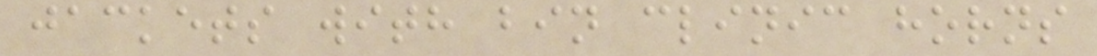jackets with bin clinic horns
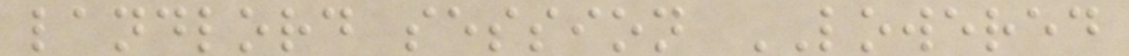landlord session LOWERED
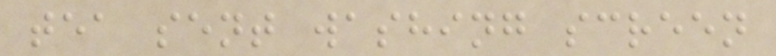tea sent washing screen
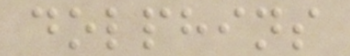dolphins
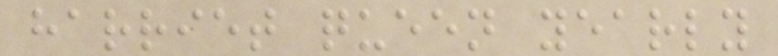harriet queen yearly
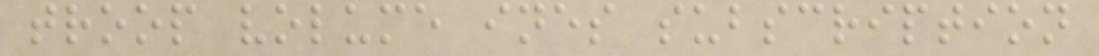troop volume ines subscription
